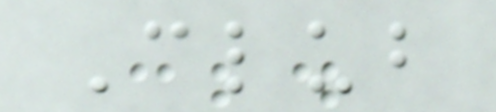Club
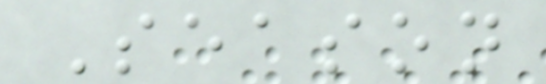Season
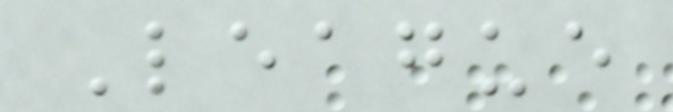League
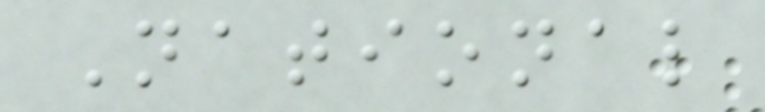National
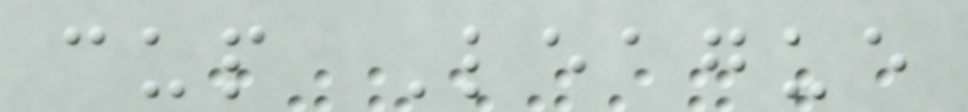cup League
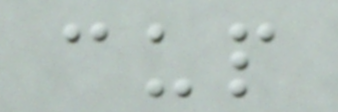cup
